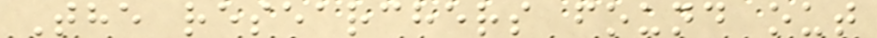The researchers found out
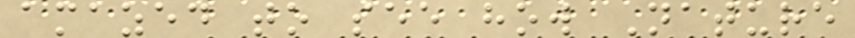amazed to see how Nature
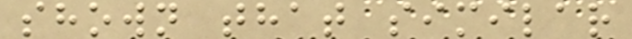shown that similar
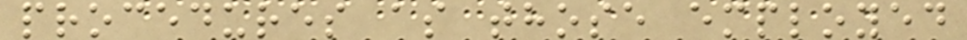procedures as those employed
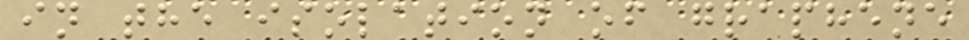in the isolation of graphene
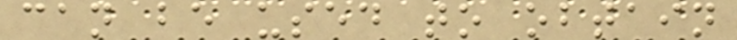can be used to obtain
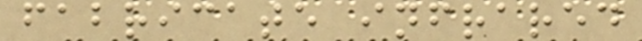fabricate infrared
